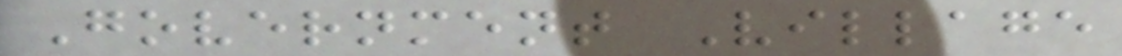Government Village
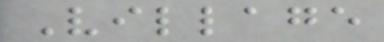Village
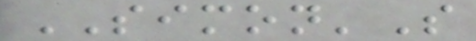SIMON'S
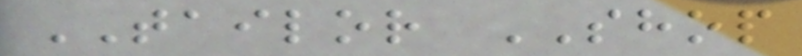TAILOR SHOP
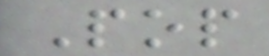Pop
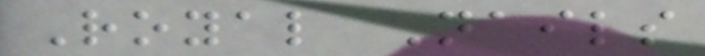Royal Nails
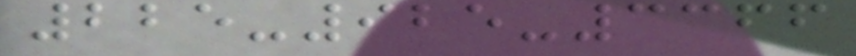225-925-3366
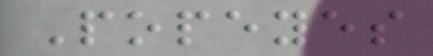Popeyes
